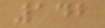142
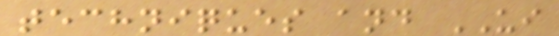techniques and UI
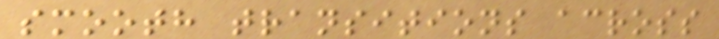smooth transitions across
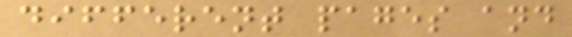different pages and
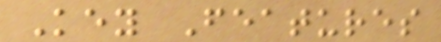Key Features
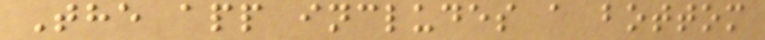The app includes a bottom
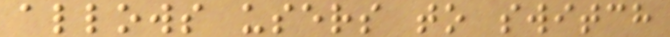allows users to switch
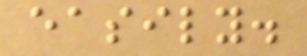easily.
